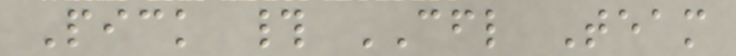Pick # CFL Team
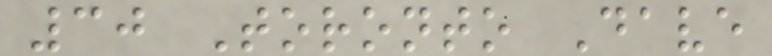30 Toronto Dave
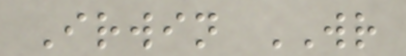Irwin WR
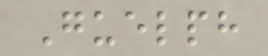Guelph
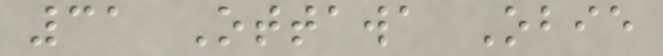31 Ottawa Obie
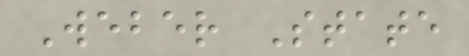Weber State
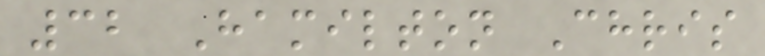32 Hamilton Chris
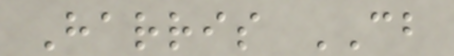Harris CB
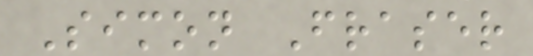Simon Fraser
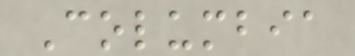Columbia
